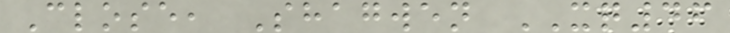Close, Shagwen XQ46
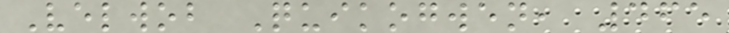Velwob Quikogwen, 465
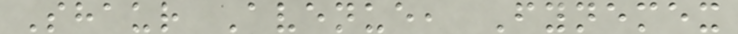Shaur Avenue, Fynemex
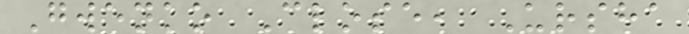Gwenko Close, Ursha
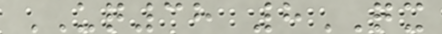UQ38 8QX
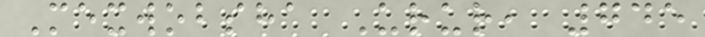Mexwobsha Urur, 745
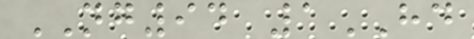NG94 1HD
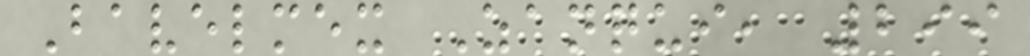Bavelmex Zanqui, 299
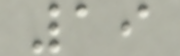19
